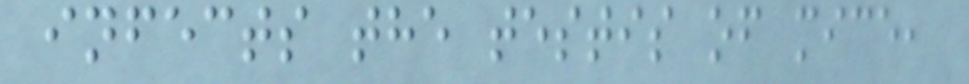infects the testis of mice,
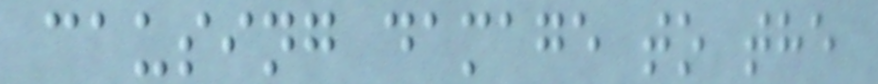causing damage to the
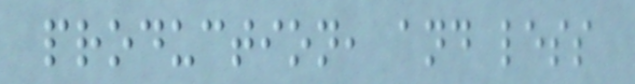production, and less
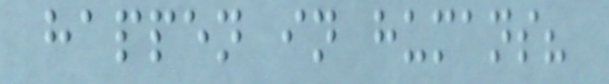happen in humans?
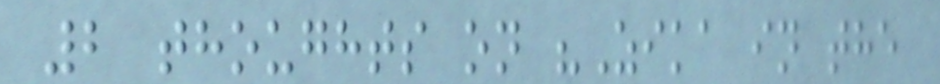2 thoughts on "Zika in the
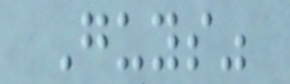Guys"
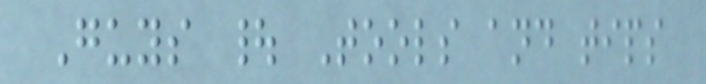Guys | Tools and tips
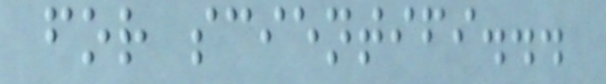for scientifi...
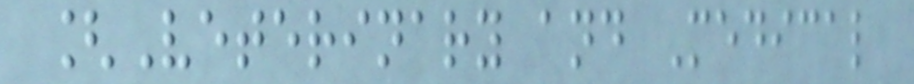[Veterinary and Medical
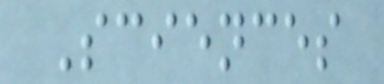Sciences
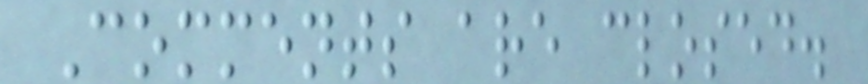Comments are closed.
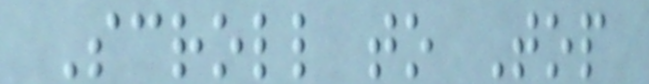Scroll to Top
